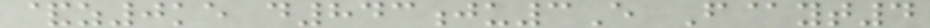&z0ke d843ju3E F@yt4
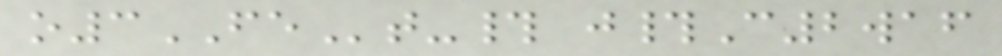o3FEt-# j#C2waf
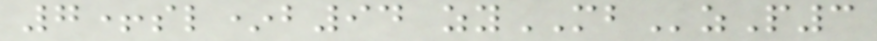7+sl*b94 zyMBzP3
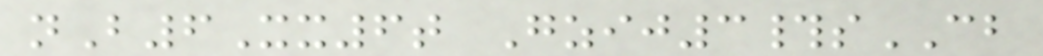nB6Xx6t Gzij3#sCB
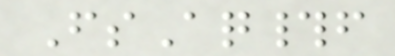FsAq#f
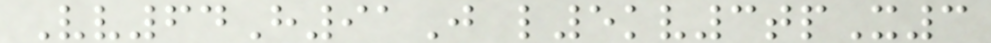Vv64H91J l5kv3tpX3
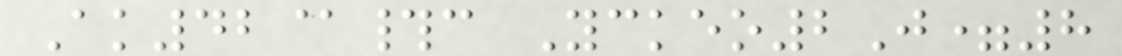Ak42@#c Yckeo2J=8
